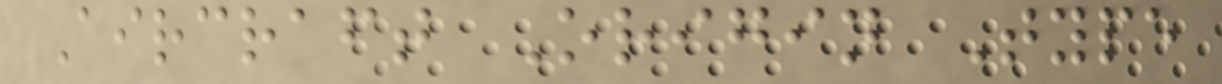Aircraft Origin Type
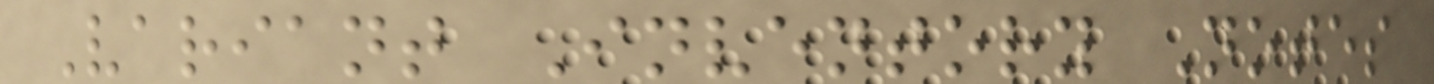Variant Inventory Notes
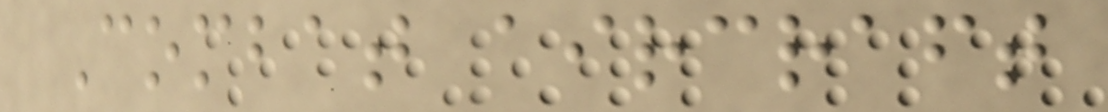Combat aircraft
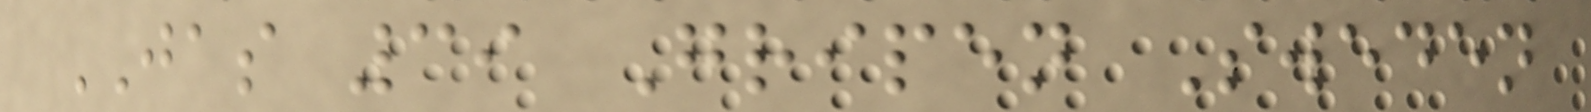JAS 39 Gripen Sweden
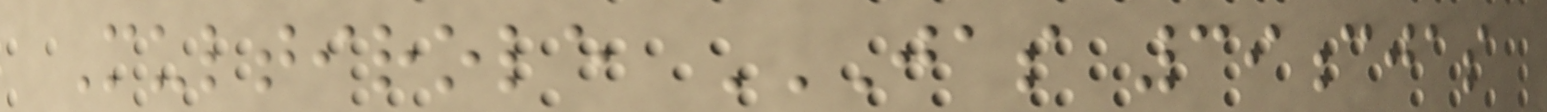Multirole JAS 39CJAS
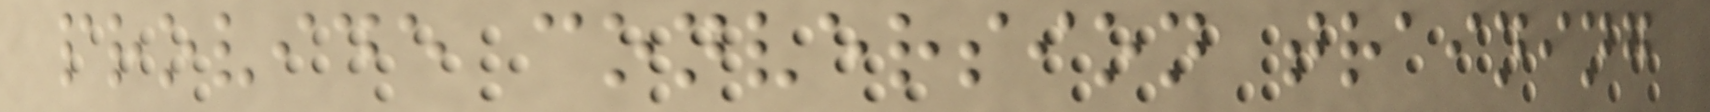provide conversion training
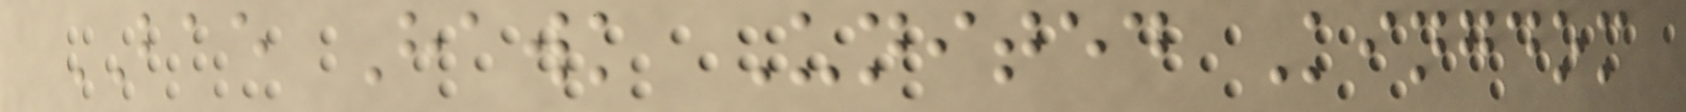BAE Hawk United Kingdom
